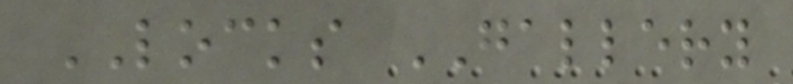LOCKS GALLERY
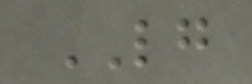LG
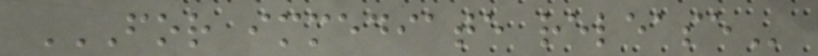FOR IMMEDIATE RELEASE
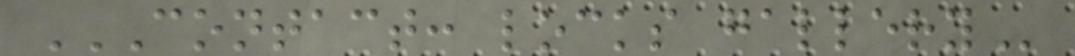CONTACT: LOCKS GALLERY
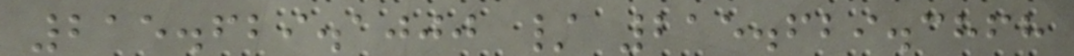215.629.1000 / 215.629.3868
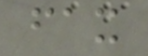fax
